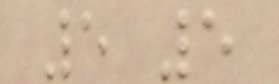5 5
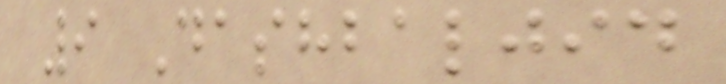9 Dashbaljid
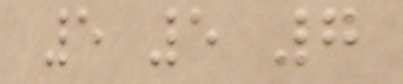5 5 7
